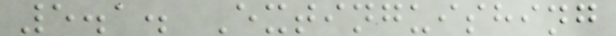5.1. Extinguishing
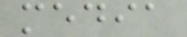media
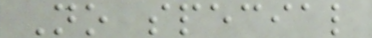No special
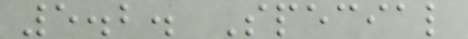5.2. Special
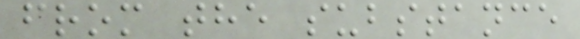from the substance
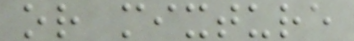or mixture
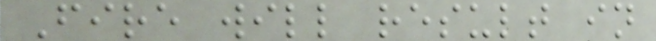Fire will result in
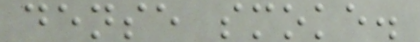dense smoke.
